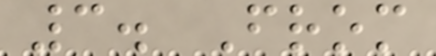3. From
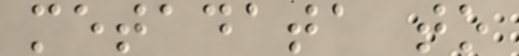metadata to
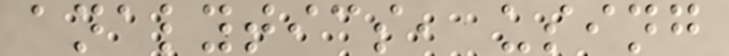analytics, using
